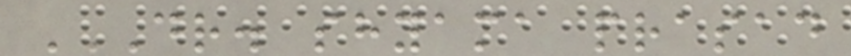DR. SHYAMA PRASAD
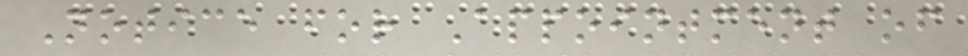Notice for Appointment of
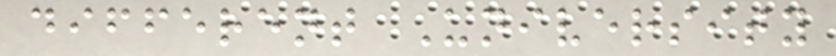different University
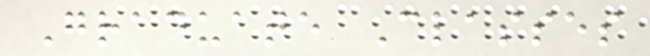Graduate Classes
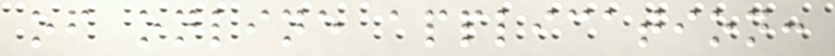of online application:
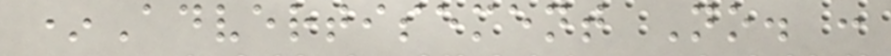*Advertisement No. :
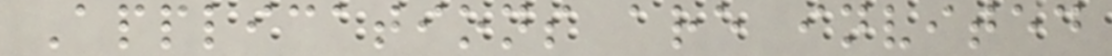Applications are invited
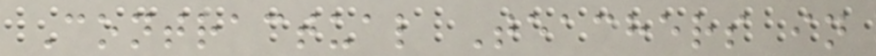Contractual Teachers in
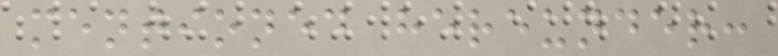mentioned hereunder:
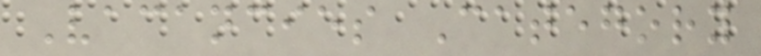Vacancies Category
